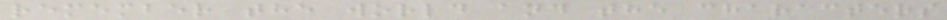remember the world and the characters
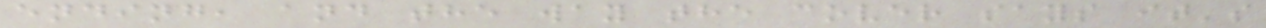ending, and the way the cover says it's
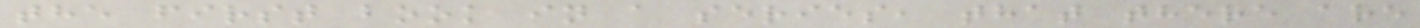the first book in a series, that there are
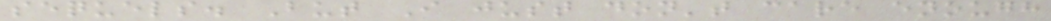sequels. But I just don't care enough
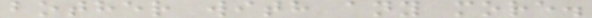bother with any more.
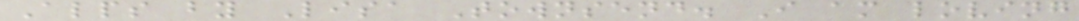Alps by Lisa Townsend. I am loving
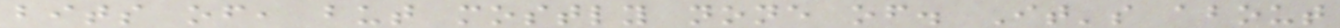bits of, but mostly none of. It's about
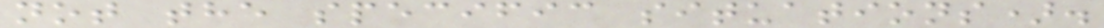not the specific situations).
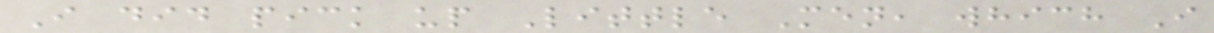I did pick up Little Men, which I
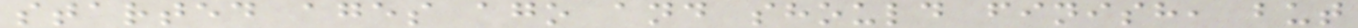started ages ago and should finish, but
